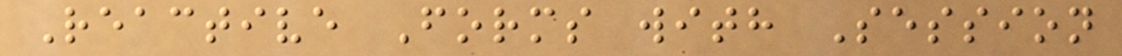Reactive Forms with Session
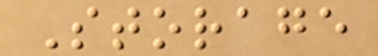Storage
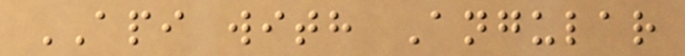API with Angular
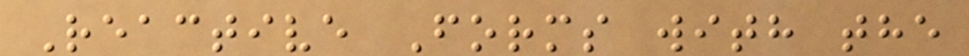Reactive Forms with the
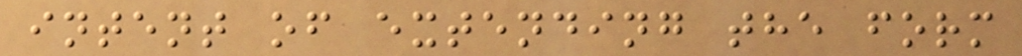intent of extending the form
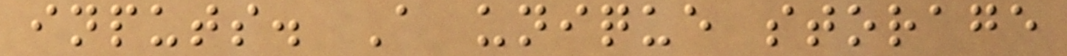inputs. A unique storage
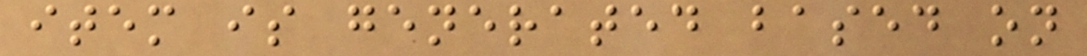item is generated based on
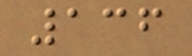136
